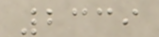2339
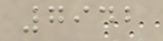7942
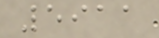5911
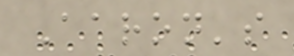Aaron's
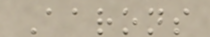Aarons
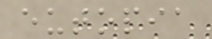eutopia
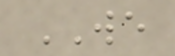WE
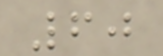60
